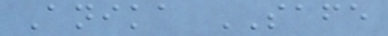Anika SAFE
